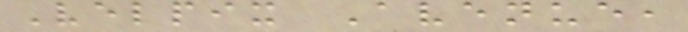Velpix Avenue,
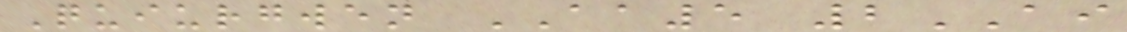Quiurgwen AA5 2AI
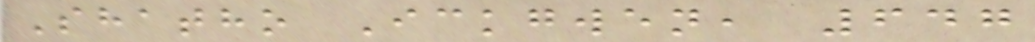Shatho Ickgwen, 647
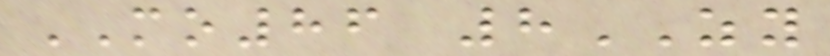MO86 8ZY
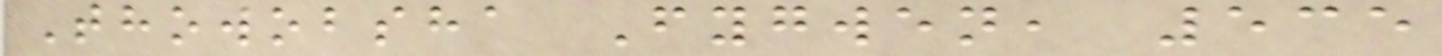Thowobsha Fygwen, 535
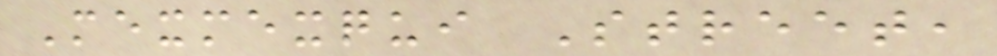Mexmexqui Street,
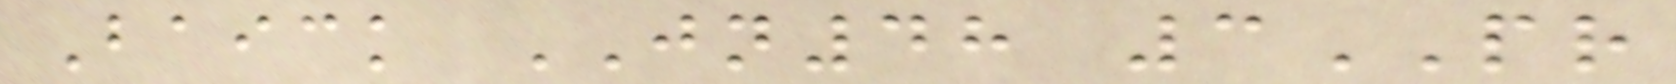Baick JN48 3PR
